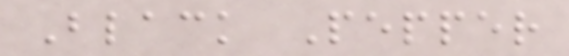Black Pepper
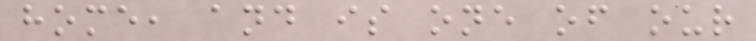home, and is one of our
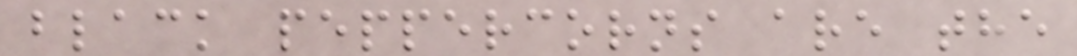black peppercorns are the
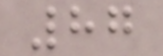87
